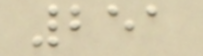251
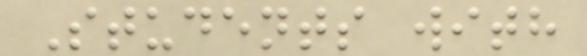Students with
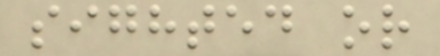sighted or
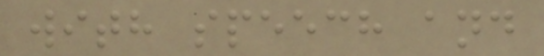with speech and
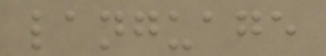language
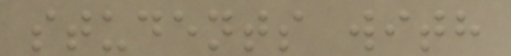students with
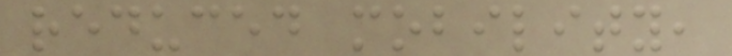reduced mobility,
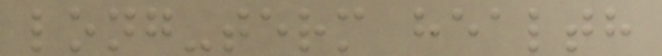long-term health
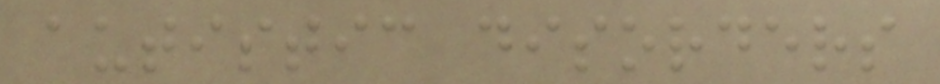autistic disorders
